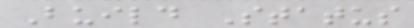Build Status
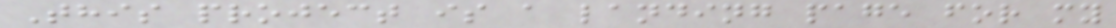This project is a landing page for my
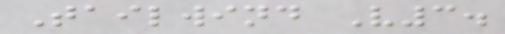Tailwind V3.
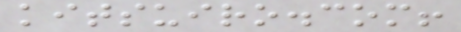kitsuiro.com!
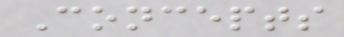Concepts
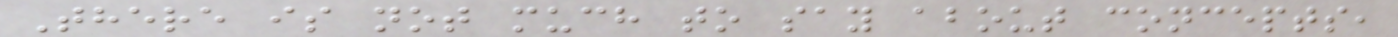There is not much to say about concepts,
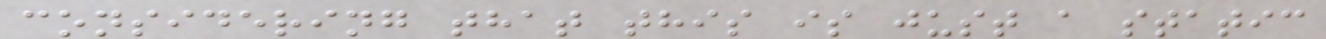considering that this is just a static
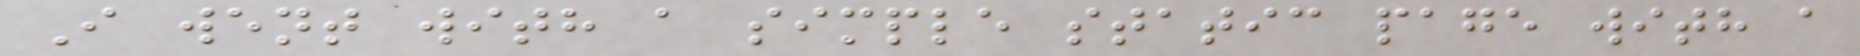I went with a simple static page with a
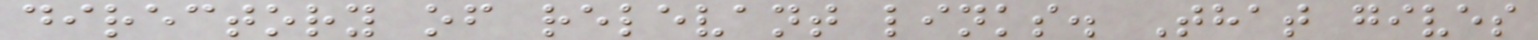directory of relevant links. That gives
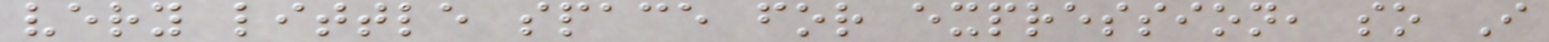very little space for expression, so I
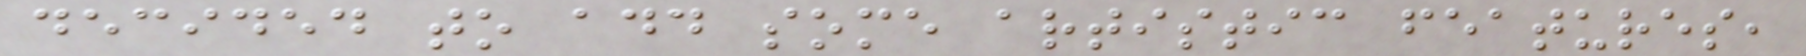decided to add some artistic features,
